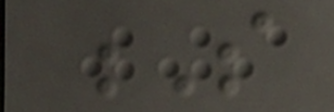S
